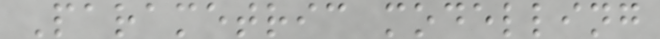Parametric modelling
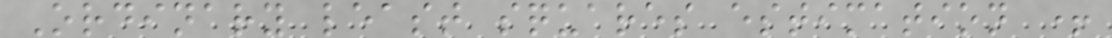Ordinary least squares estimation +
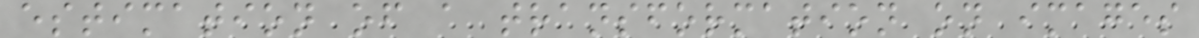estimation of a transformation on images
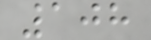108
